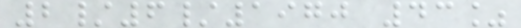2/6/1970 43%
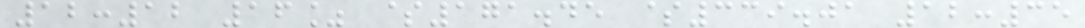12:12 16% $171.45 $339.01 12:35
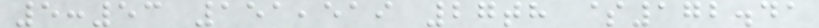5:53 151,519 27th $172.41
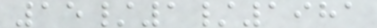15/1/1981
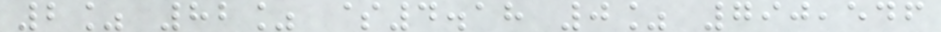2% 82% $4.18 0% 790,546
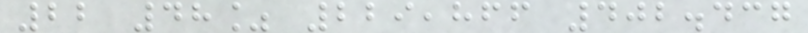22 48% 229,866 402.437
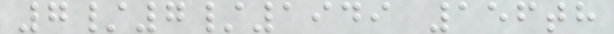7/7/1949 156th
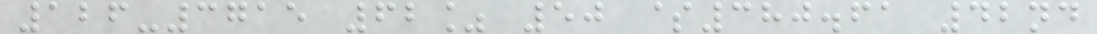126-3715 62% 50 $380.61 42nd
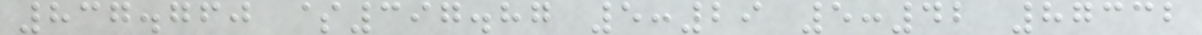837.760 $397.87 5:29 5:42 87332
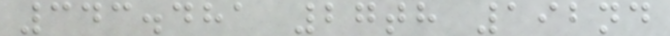343.481 27th 192nd
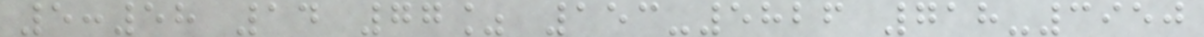5:58 14 77% 153-5826 718-3950
